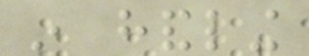in handling
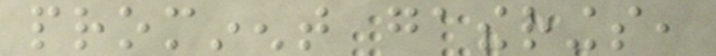prominent gatherings,
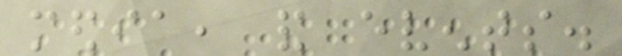media, and events.
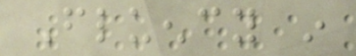Fluency in
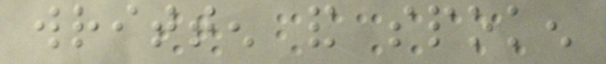written and spoken
